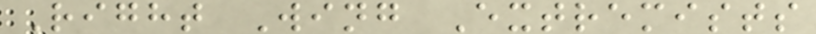Right Wing Extremists
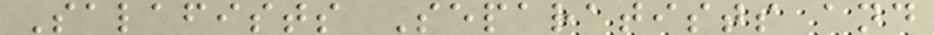Salafists Separatists and
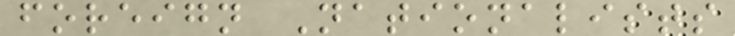foreign Nationalists
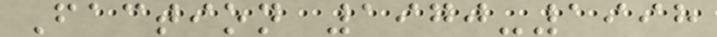Faction 1970-1998
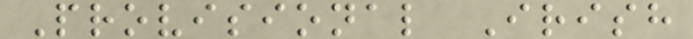Provisional Irish
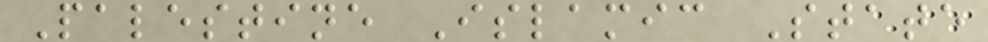Palestine Islamic State
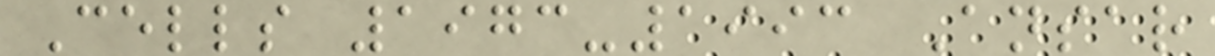Cells 1973-1993 Ansar
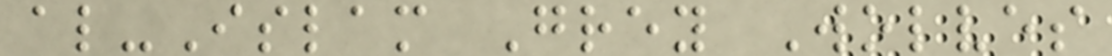al-Islam Grey Wolves
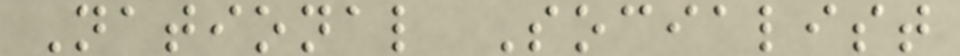National Socialist
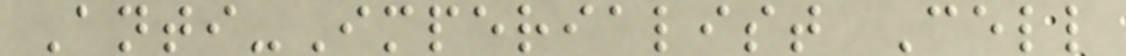Anti-Imperialist Cell
